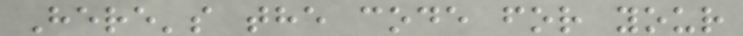Here's the code for your
